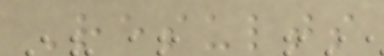Results
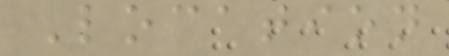Location
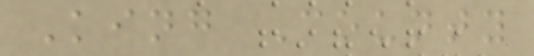King County
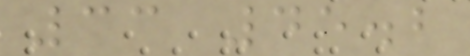33 45.2
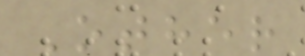Other
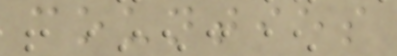counties
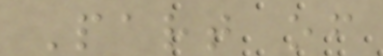Part of
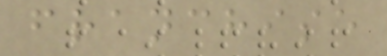franchise
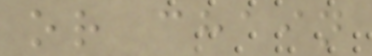or chain
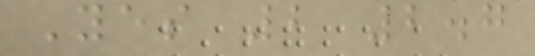Yes 2 2.7
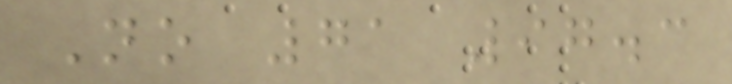No 71 97.3
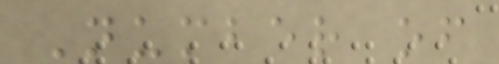Number of
